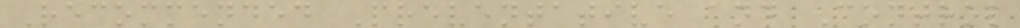Recommended Preventative and Control
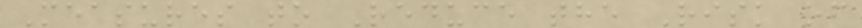Measures to Reduce the Risk of
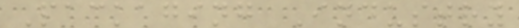Packaging Industry
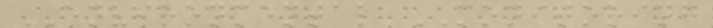ENVIRONMENTAL MONITORING
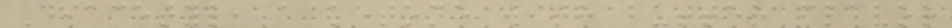Diacetyl, a ketone with butter flavor
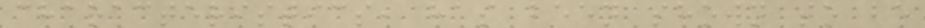characteristics, has been shown to be
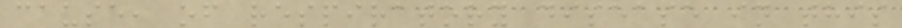cause, of respiratory disease in this
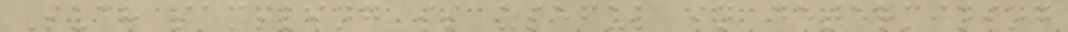Such sampling is useful in determining
